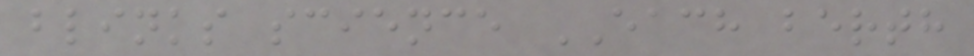blinks science EACH berth
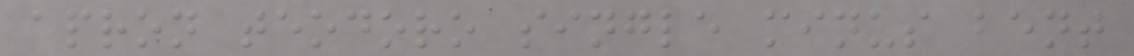apron teodoro single minus bent
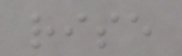rise
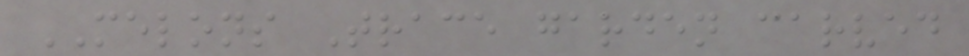MELONS Trace garden carved
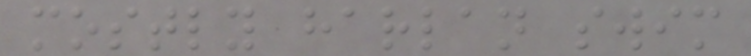mostly harlan swim
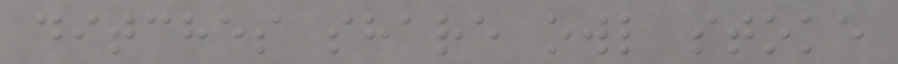ditches share owl stoke
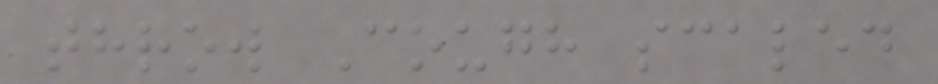throw Cough scaled
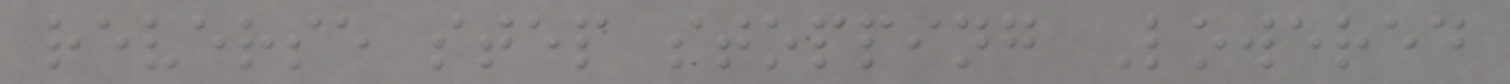reverse step stopping Lowered
